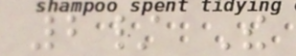2/ The
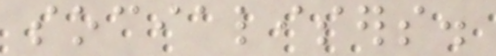socialisers.
